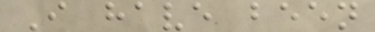I have been
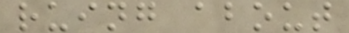ruing about
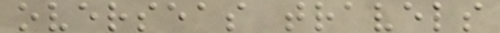overseas travels
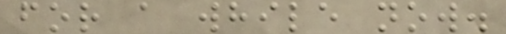for a while now.
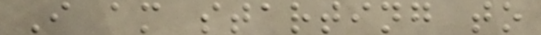I am starting to
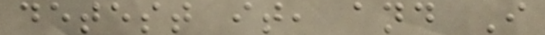detest it, and I
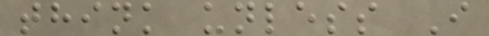think unless I
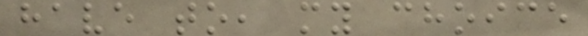have to, my choice
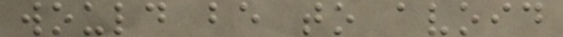would be to avoid
